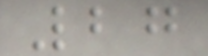27
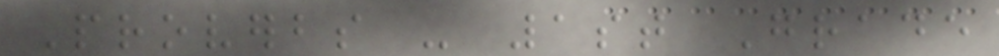Proverbs - 1st Grade
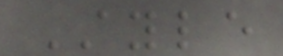Style
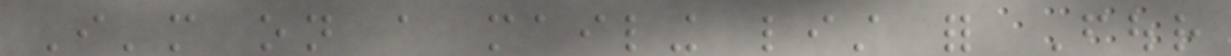I'm on a mailing list for Four
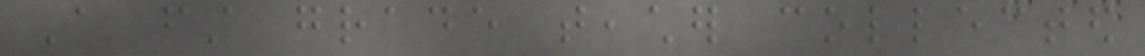A first grade teacher collected
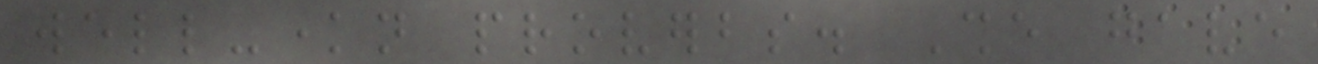well-known proverbs. She gave
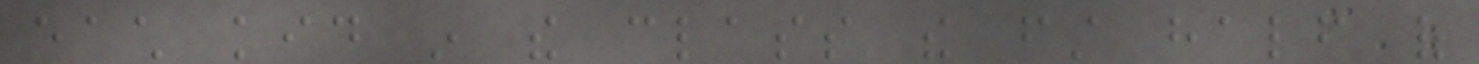each kid in the class the first half of
